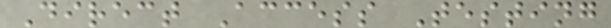Direct Access Testing
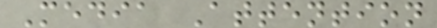Media Attention
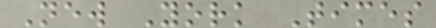New York Times
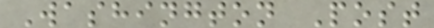Washington Post
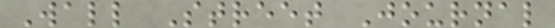Wall Street Journal
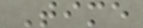Time
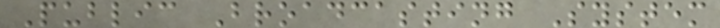Public Broadcasting System
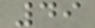49
